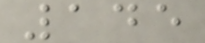145
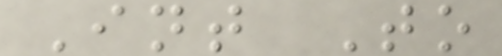Int To
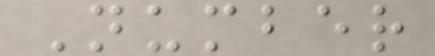Number
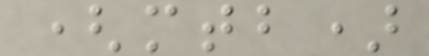(mtb)
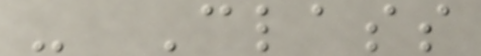- Class
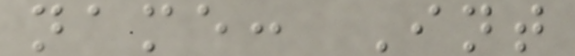name: Int
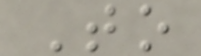To
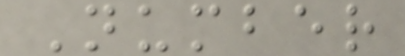Number
